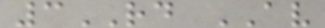3RD AV
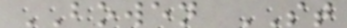BOWEN ST
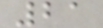21
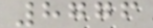8776
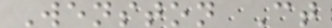Wenston Ct
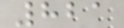821
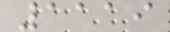1119
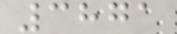3871
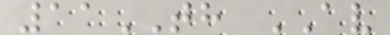11TH AV
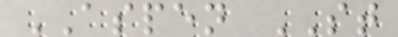ASPEN ST
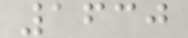1630
